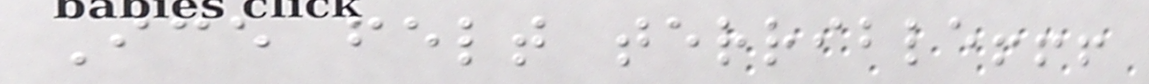Ice felt terrible!!!
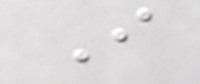I
